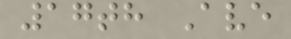17th Ave
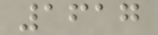1617
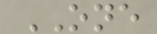ONE
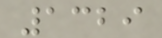1329
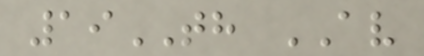19TH AV
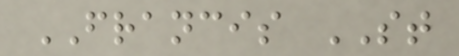FRANCIS ST
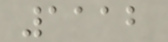1112
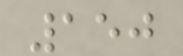150
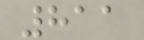811
